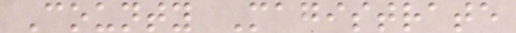County Magistrate
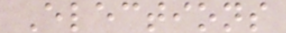Elections
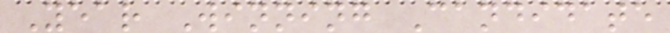Year Winning Candidate
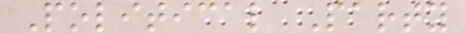Political Party
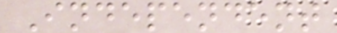Independent
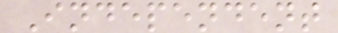Independent
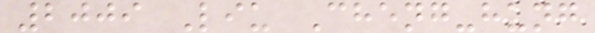2009 Liu Cheng-hung
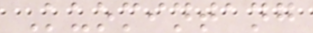Kuomintang
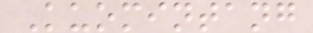Kuomintang
